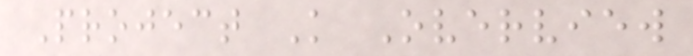Project K Overview
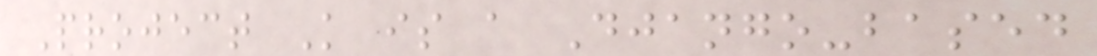Project K is a Django-based
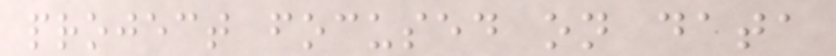project focused on data
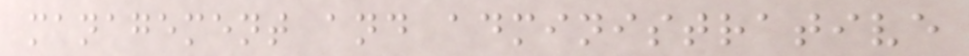management and administrative
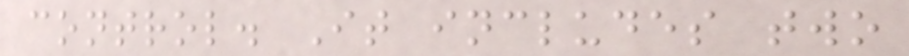control. It includes two
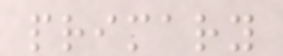primary
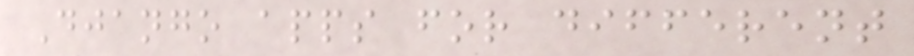Django apps for different
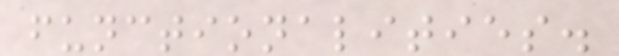functionalities.
